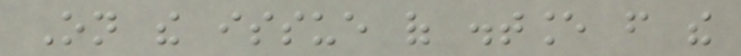On the issue of distance from the
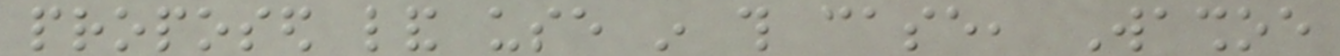proposed land use in this case, Washoe
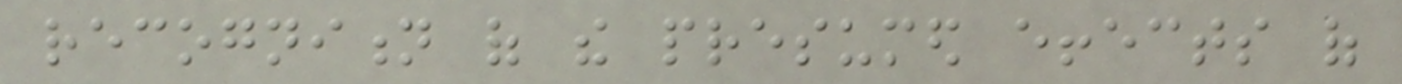recognition of the presumed effects of
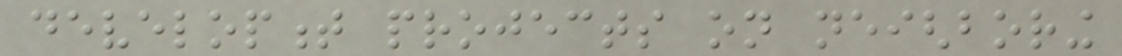development projects on neighboring
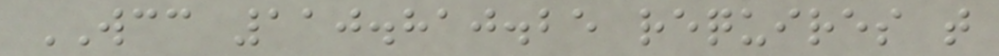WCC 110.810.25 requires that
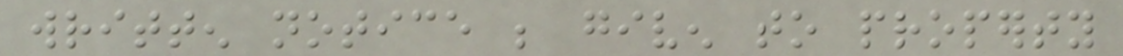written notice be given to property
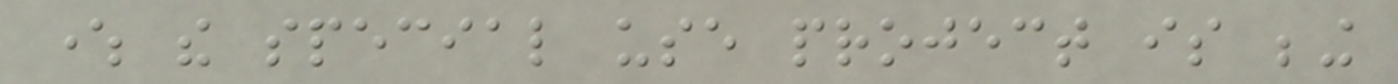where the special use project is being
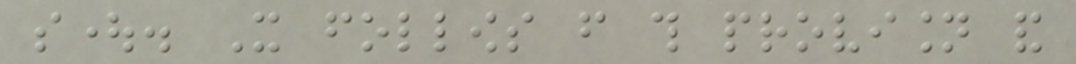sought. It follows from this provision and
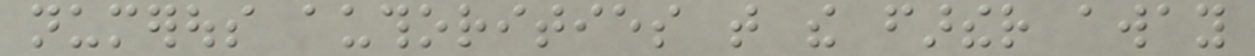numerous authorities that the farther away
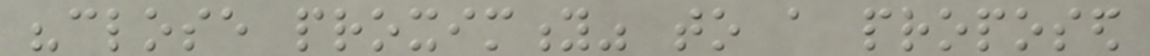"close proximity" to a proposed
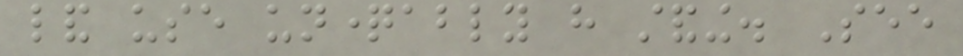land use unquestionably have standing. See
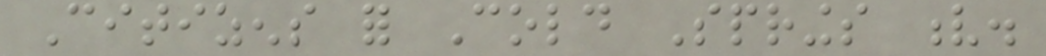Citizens for Cold Springs v.
